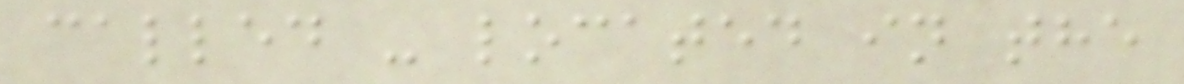called - located in the
